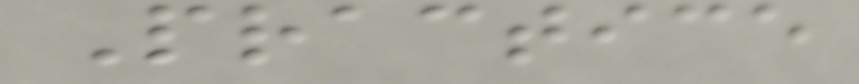Practice
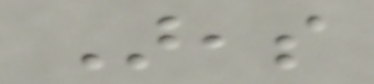Areas
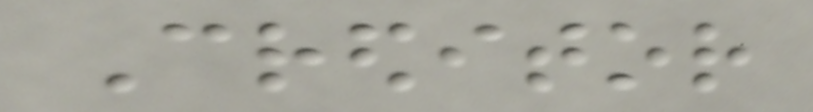Creditor
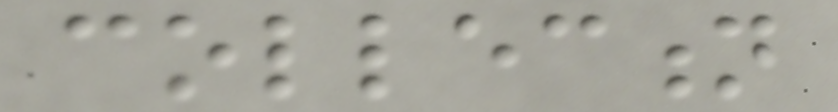collection
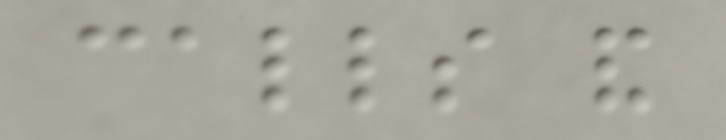calls and
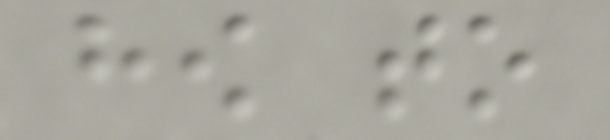how to
